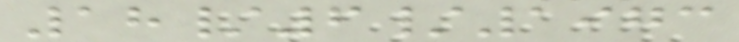18/6/1973
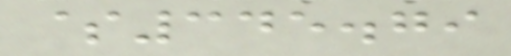$345.79
